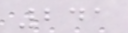241
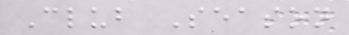Club Season
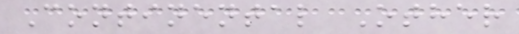Continental Other
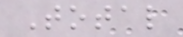Total
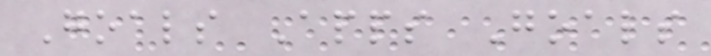Goals Apps Goals
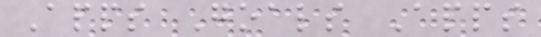Apps Goals Apps
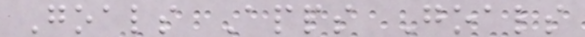Goals Apps Goals
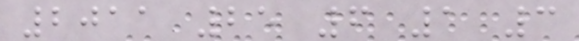2011 25 6 1 3
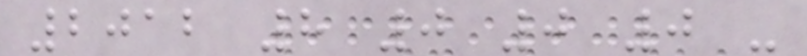2012 8 0 0 0 -
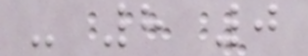- 8 0
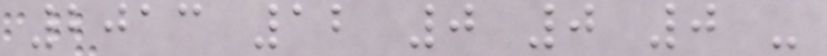2013 12 0 0 0 -
